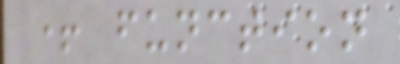+ function
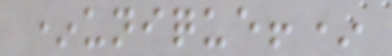*unique!*
